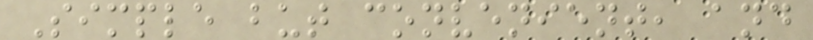Simple but convenient, and
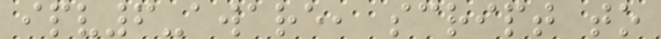ipv6-aware, script to
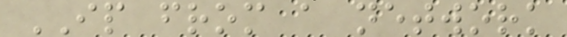IP from a network
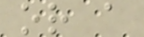or a
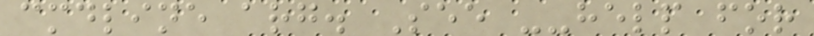cmdline arg. See --help for
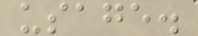usage.
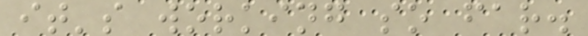it's working so far.
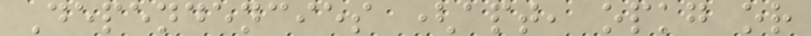Dependencies (apt, opkg or
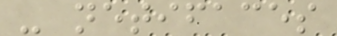- netifaces
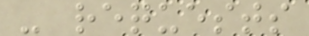- requests
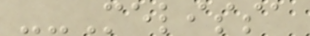--Melissa
